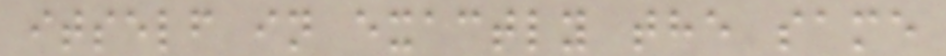itself in exactly the same
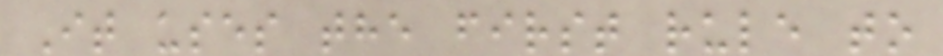It uses the first rule to
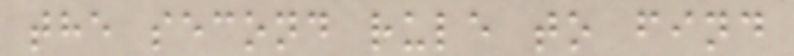the second rule to find
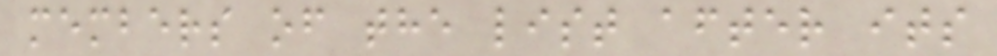members of the list after its
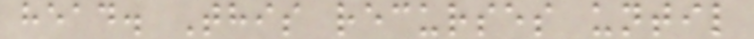head. This recurses until
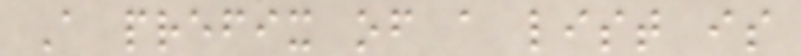A prefix of a list is
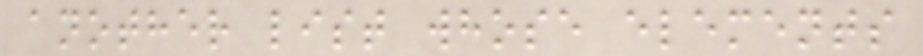another list whose elements
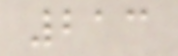213
